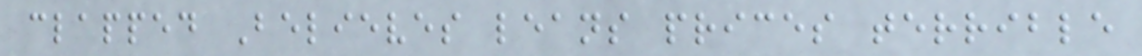clapped Believes leans prices terrible
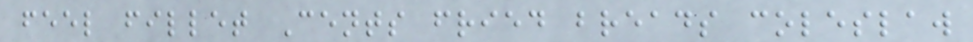feel fillet Cents fried breads coleslaw
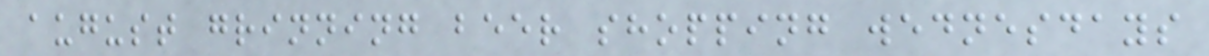august grinning beer shopping wednesdays
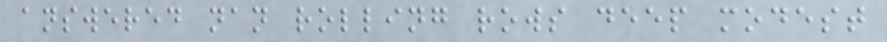answered nan rolling rows deep modest
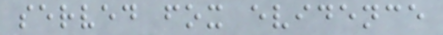served fox evidence
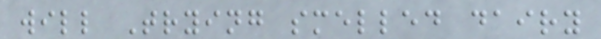will Trying smelled dairy
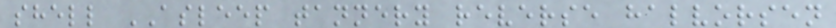shell ASLEEP tannery reverse halvorsen
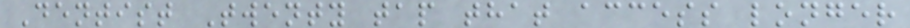Dentist Twenty tap that access longer
